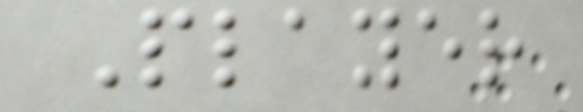Player
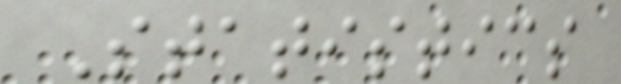Statistics
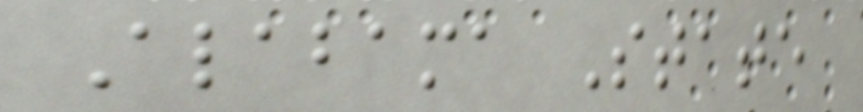Alabama State
